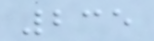235
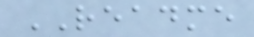README
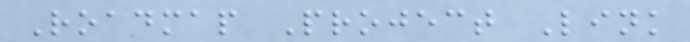Roadmap Project Link
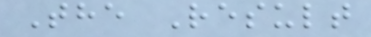The Result
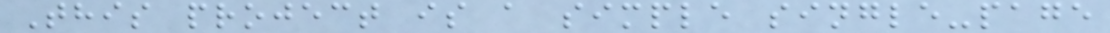This project is a simple single-page
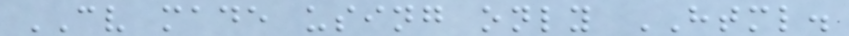CV made using only HTML.
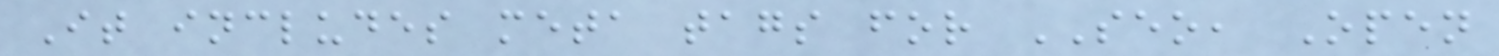It includes meta tags for SEO, Open
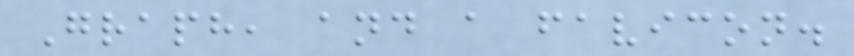Graph, and a favicon.
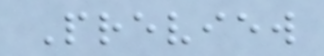Preview
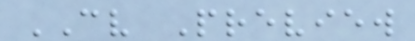CV Preview
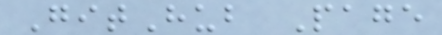GitHub Page
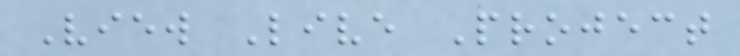View Live Project
